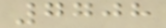7708
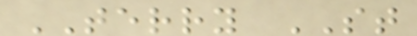TERRY ST
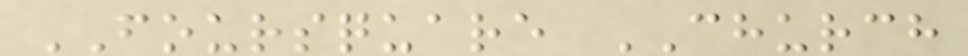FOURSQUARE CHURCH
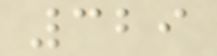329
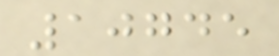10745
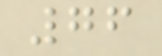76
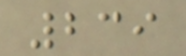239
